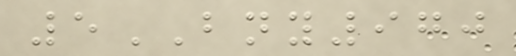5BNY970
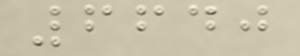6640
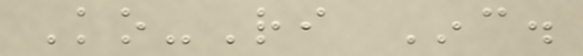Ko-Ri Inc.
